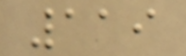119
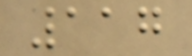117
